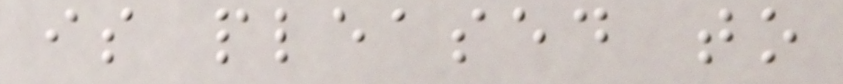is pleased to
